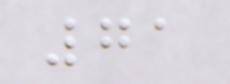71
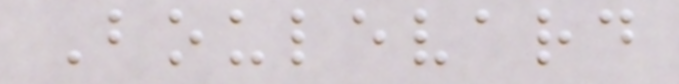Boulevard
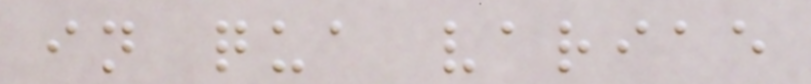in qua variae
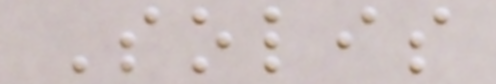Solis
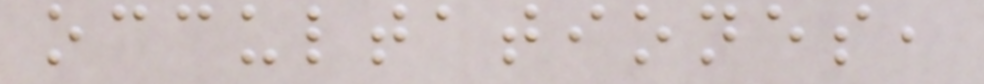occultationes,
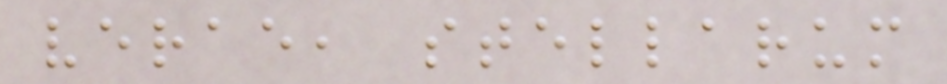verae, stellarum
